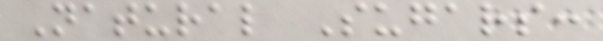Natural Sugars:
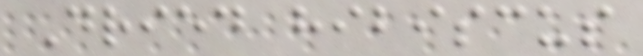Dried hibiscus
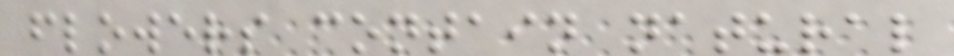flowers contain natural
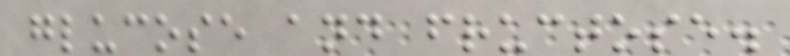glucose and fructose.
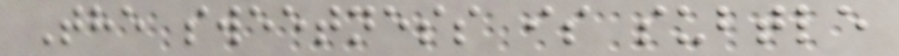The sweetness is subtle
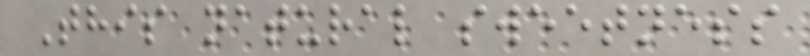This natural sweetness
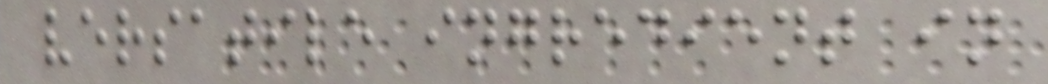versatile ingredient in
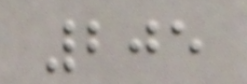205
